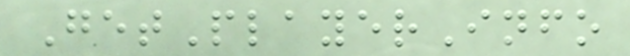GetPlayerInfo
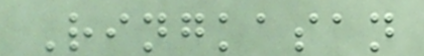Ringkasan
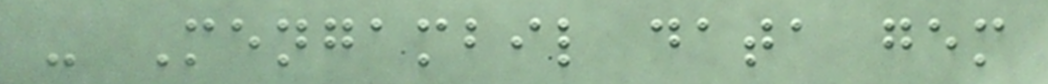- Mengambil data gem
